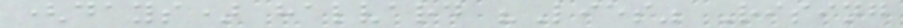(days) halvard "Lies" Rising
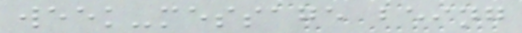week-message being
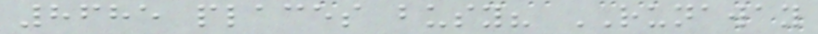8685 places busy? RUNAWAY
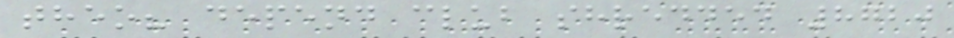theo? depend club shredded 8720
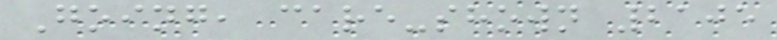Going, care-shown 2105
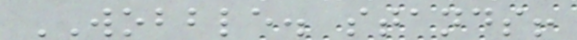WOBBLE. stands!
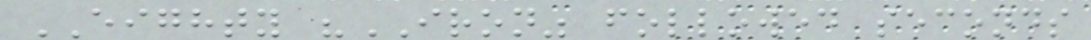EIGHTY "IRON" followed seconds
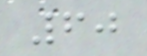60
